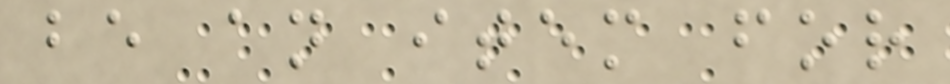be an item for
